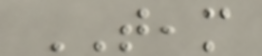TEAM
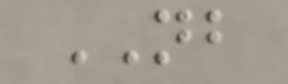NB
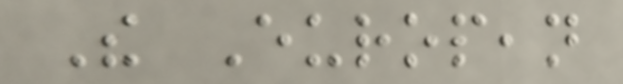The European
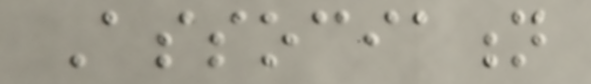Association
